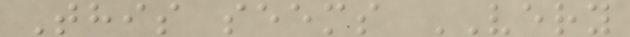This seems VERY
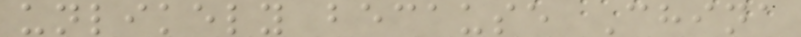unlikely because China
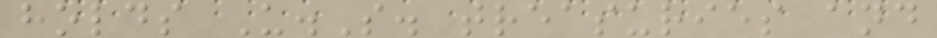holds U.S. treasuries and
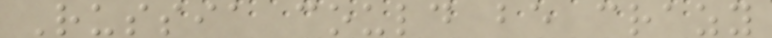Russia could be crazy
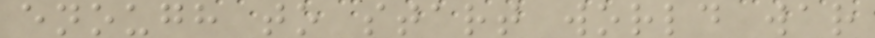enough to start world war
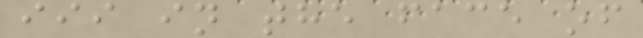iii in the face of
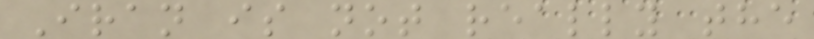Iran is not really the
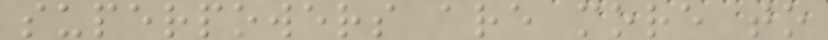superpowers are more to
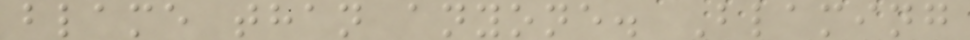blame than anyone. Blaming
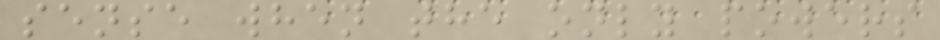sense when the only powers
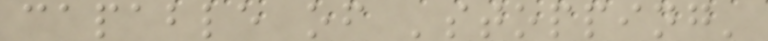capable of 'stopping'
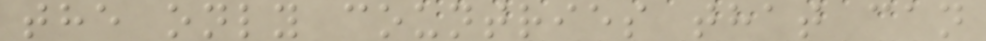the only countries that can
